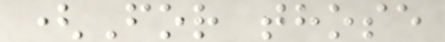(For those
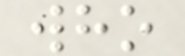who
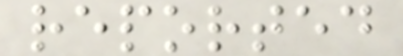reported
